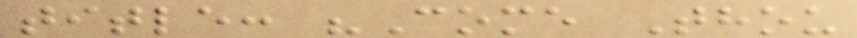title: "Come Thou
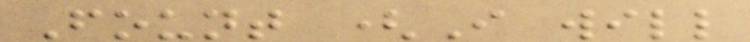Fount (I will
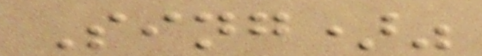Sing)"
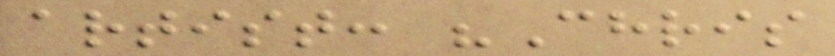artist: "Chris
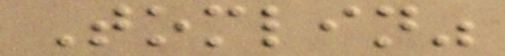Tomlin"
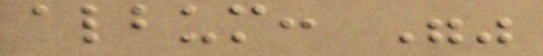album: ""
